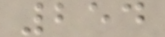254
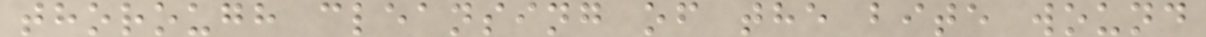thorough cleansing of the bite wound
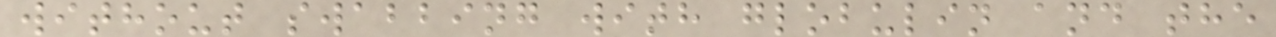without swabbing with globulin and the
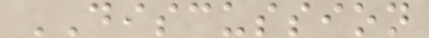DISCUSSION
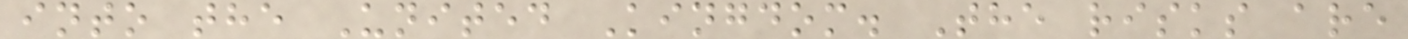into the United Kingdom. The risks are
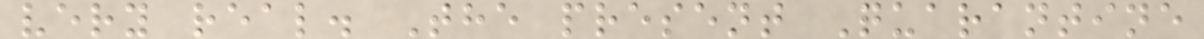very real. The present Quarantine
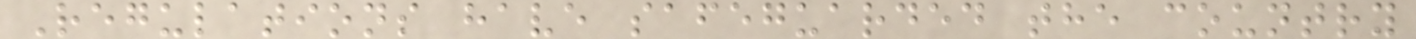Regulations have safeguarded the country
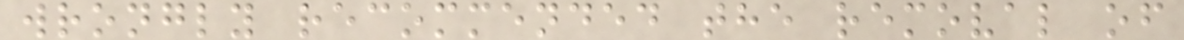wrongly recommended the removal of
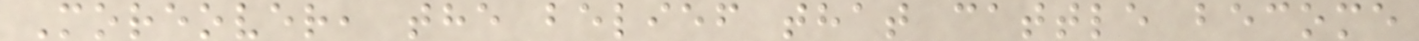Moreover, the belief that cattle become
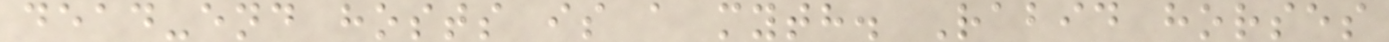dead-end hosts is a myth. Rabid horses
